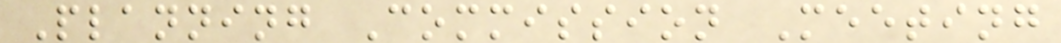Planning Commission Meeting
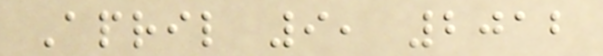April 9, 2012
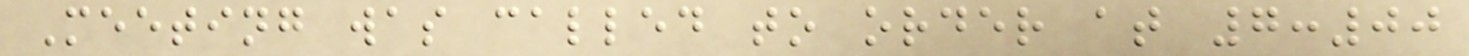Meeting was called to order at 7:00
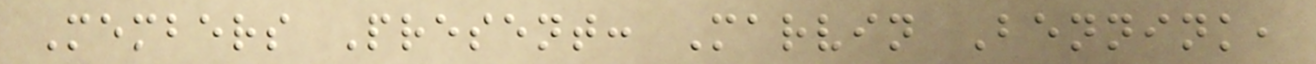Members Present: Marvin Bennink,
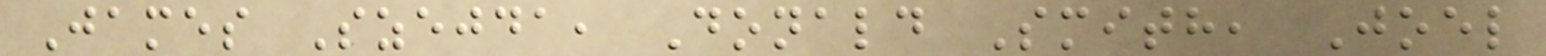James Szejda, Donald Smith, Joel
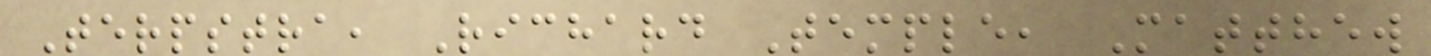Terpstra, Richard Temple, Matthew
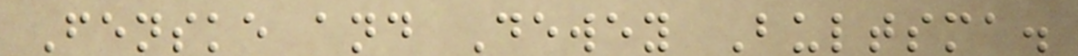Fenske and Dewey Bultsma.
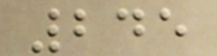245
